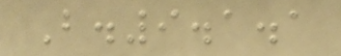B.9.1.1
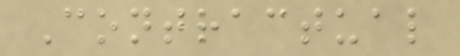Contractual
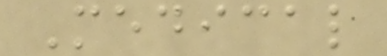Medical
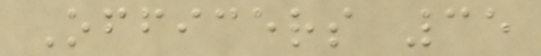Officers 35
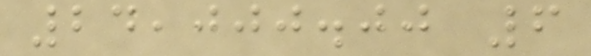24,000.00 6
